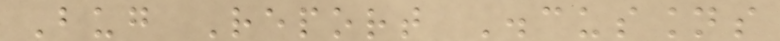Bug Report Discussions
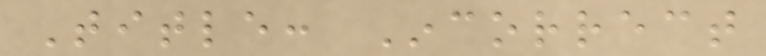Title: Incorrect
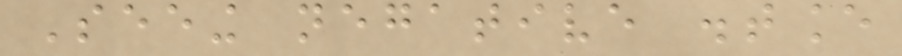Seeing negative distance
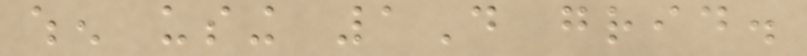when using 1D grid.
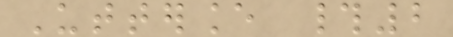Utterance #2
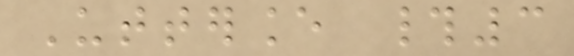Utterance #3
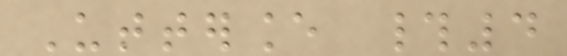Utterance #4
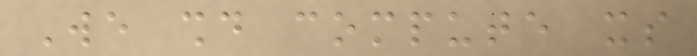We should compute its
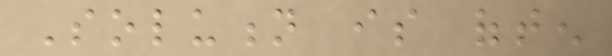Solution is often
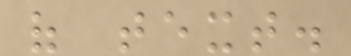of text.
